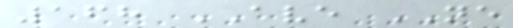168 AVE NE
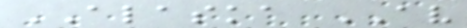ALASKA AV
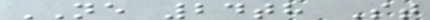NE 24th St
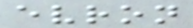evron
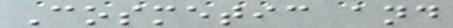Cosmetic and
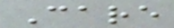Care
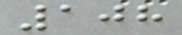108
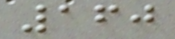160
